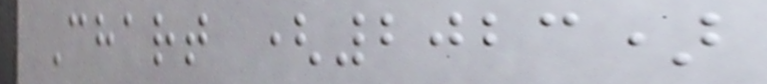Chart (2023)
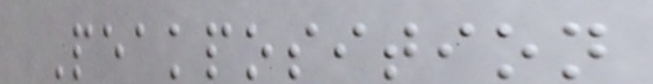Peakposition
